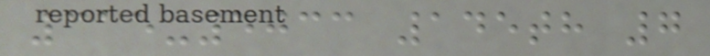315-5033 145th 7
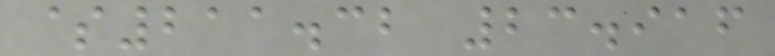$211.32 23.916
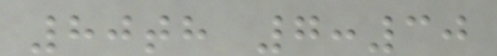80th 7:30
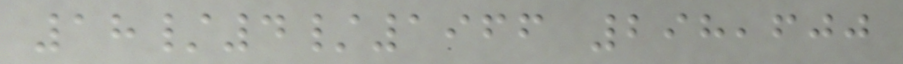18/4/1966 298,600
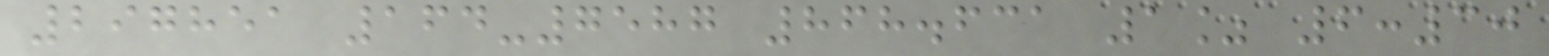297851 164-7587 868.631 1% 6:30
